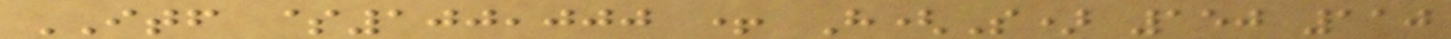ITF $100,000 + H(S) 150 110
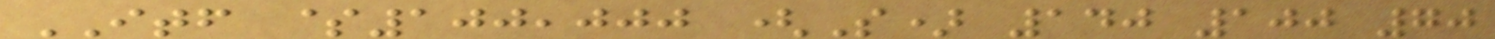ITF $100,000 (S) 140 100 70
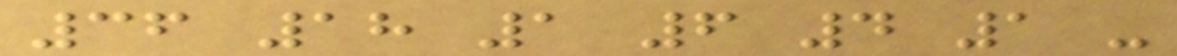36 18 1 6 4 1 -
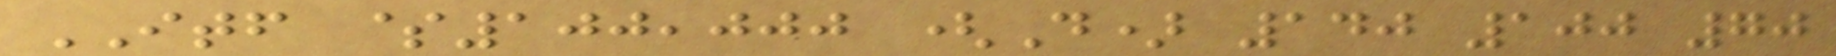ITF $100,000 (D) 140 100 70
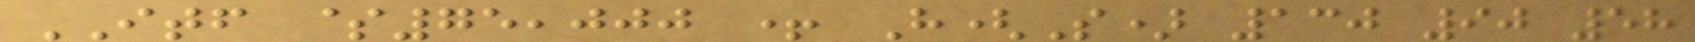ITF $75,000 + H(S) 130 90 58
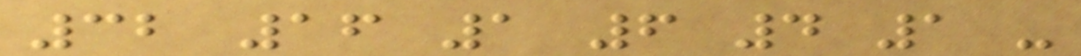32 16 1 6 4 1 -
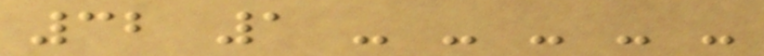32 1 - - - - -
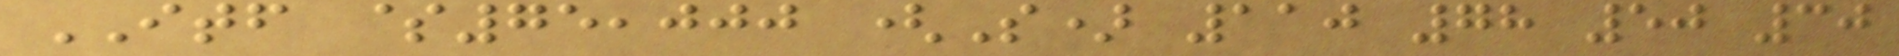ITF $75,000 (S) 110 78 50 30
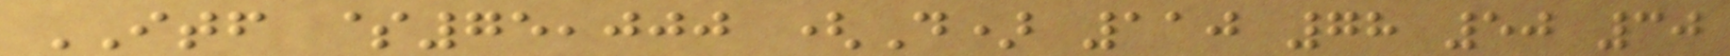ITF $75,000 (D) 110 78 50 30
